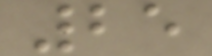25
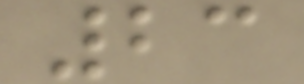23
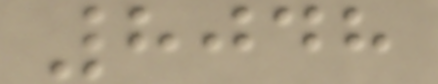8048
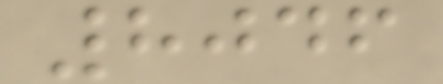8046
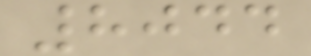8044
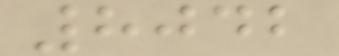8042
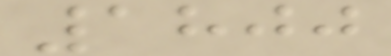1800
